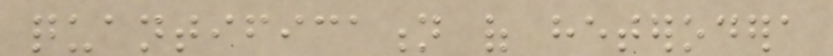quantification of heterodera
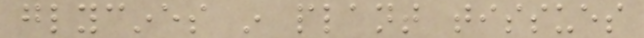glycines in plant tissues
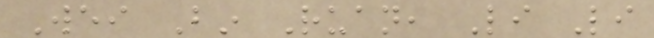Wei Bin Ruan, Li Li
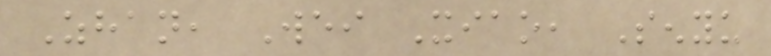Zhan, Wei Xiao, Senyu
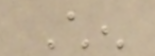Chen
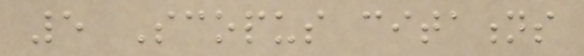5 Scopus citations
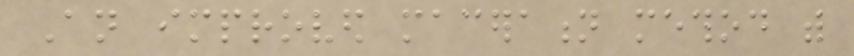An improved maceration method with
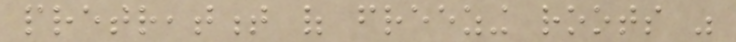pretreatment of freezing roots was
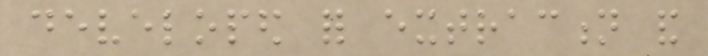developed for extraction and
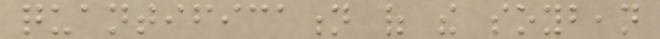quantification of the soybean
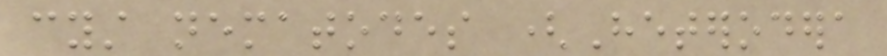cyst nematodes (Heterodera
